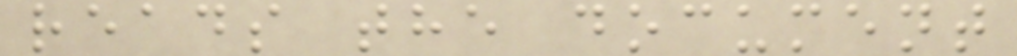reads the document
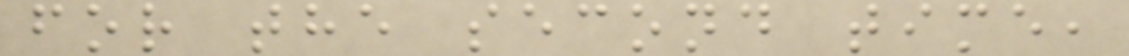for the second time,
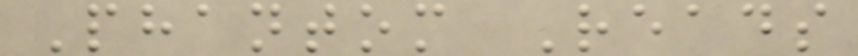Phantom Reads
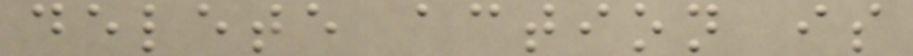delete action is
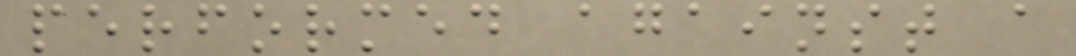performed against a
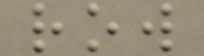row
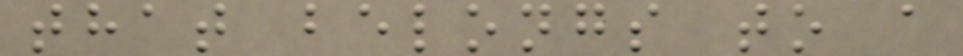that belongs to a
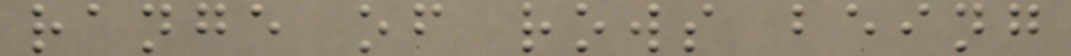range of rows being
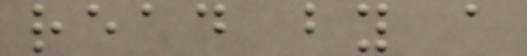read by a
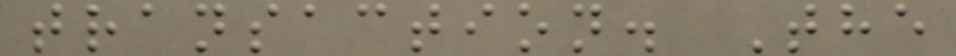transaction. The
